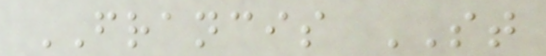FRANCIS ST
